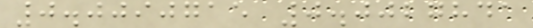0.0090715 0.0027841
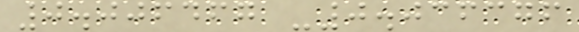0.006467 -0.036376
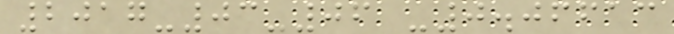2017-03-06 -0.06613
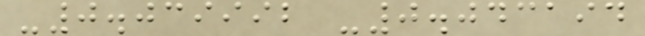-0.039992 -0.043194
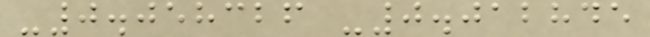-0.058326 -0.012845
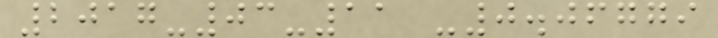2017-03-11 -0.06779
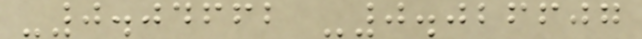-0.04662 -0.026607
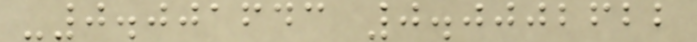-0.001643 0.0002622
